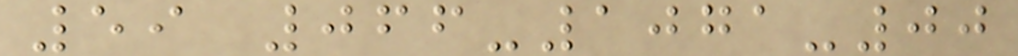59 066-1071-00
